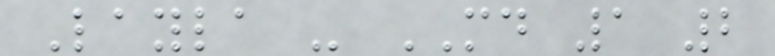Layla - MD 1 2
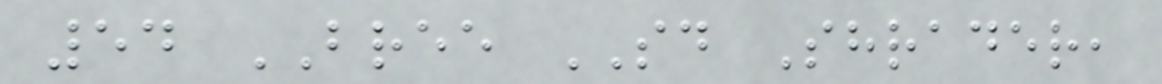54 BREE SD Shrader,
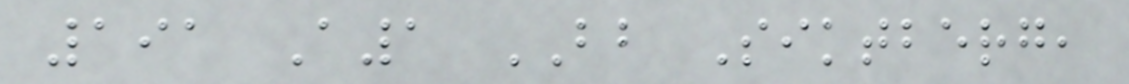191 A1 BB Siktberg,
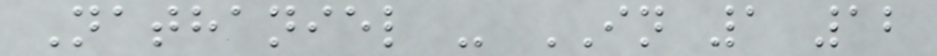Nathaniel - IN 1 12
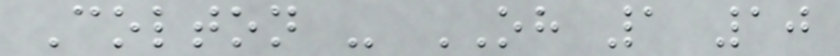Colton - OH 1 10
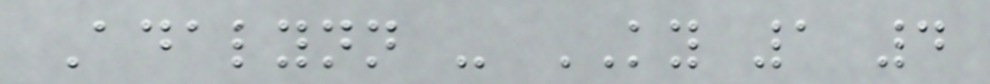Adalynn - KY 1 4
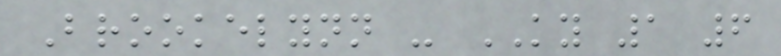Brookelynn - KY 1 6
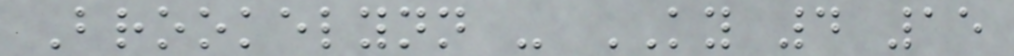Brookelynn - KY 4 15
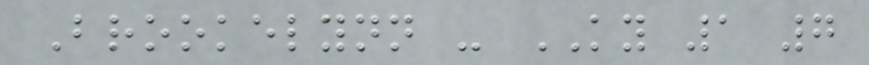Brookelynn - KY 1 7
